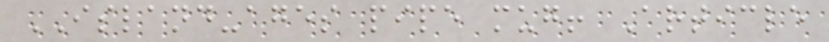ISLAND-ages pipe mug! Article
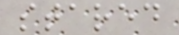stared
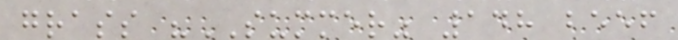grass "SUMMER" 148 beef
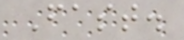Fast.
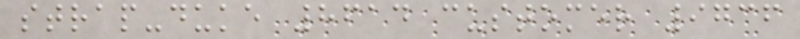strap-duke 8614 customer 9736
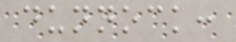dunnock:
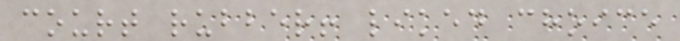court rubber! liked choice
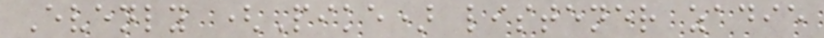Evenly (Pike) listener zadie
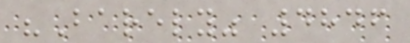"Barely" 4846
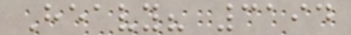Heavy? 3194
